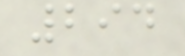294
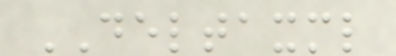DELTAXML
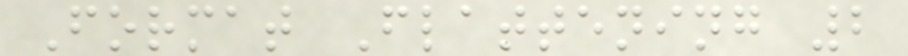Format Flattening 2
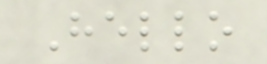Hello
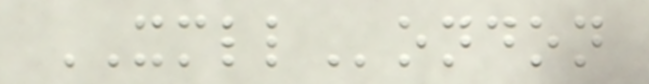XMLLondon
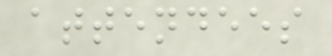attendees
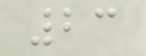23
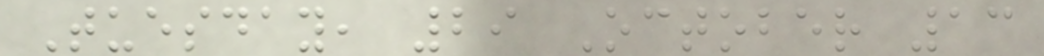Tuesday, 29 October 13
